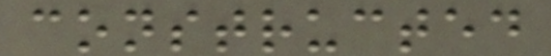constructed
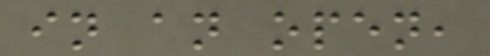in an open,
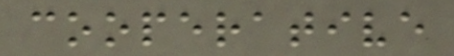cooperative
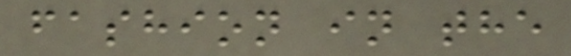fashion in the
